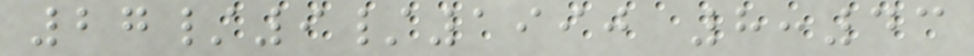27/9/1990 8:43
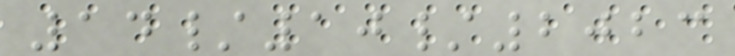14/10/2023
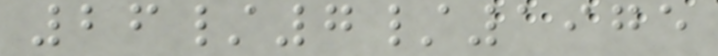26/7/1975
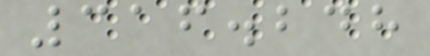316.248
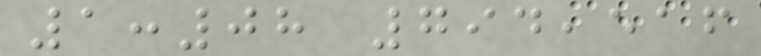1:08 794,516
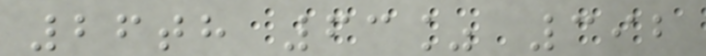26th 63% 392
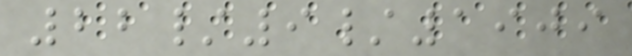22/9/1909
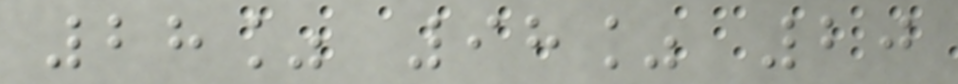28% 98% 20
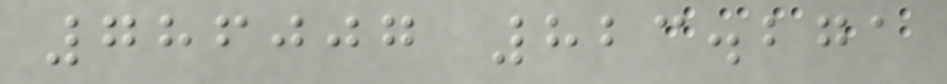786007 823.271
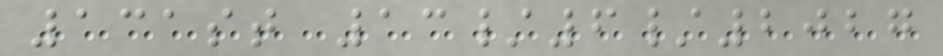131st 13/6/2027
